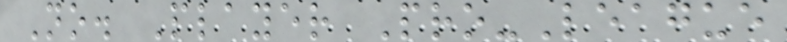No. Player Pro-League
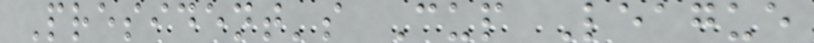President's Cup League
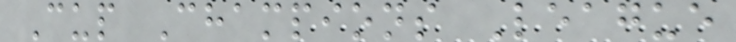Cup Champions League
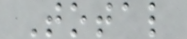Total
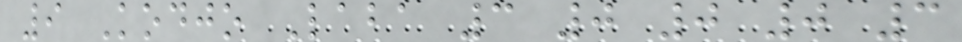9 Kodjo Laba 3 0 0 0 3
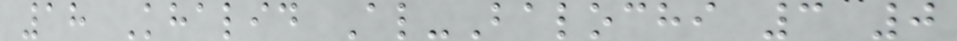18 Khalid Al-Balochi 3 0
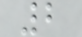2
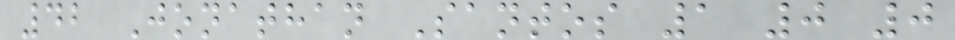42 Jonathan Santos 1 0 0
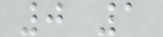0 1
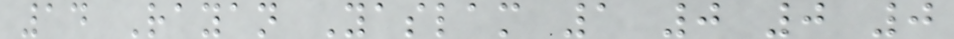14 Rayan Yaslam 1 0 0 0
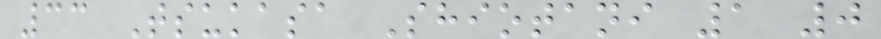33 Tsukasa Shiotani 1 0
